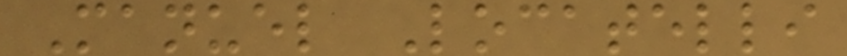Manuel Locatelli
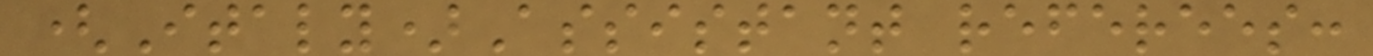(Italy)Assistant referees:
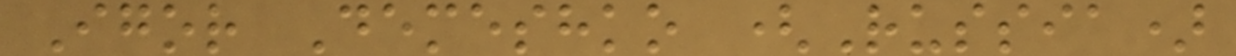Igor Demeshko (Russia)
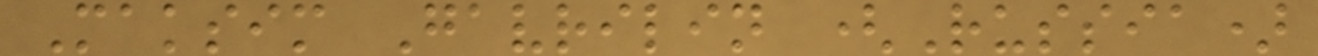Maksim Gavrilin (Russia)
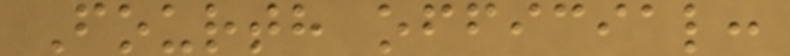Fourth official:
